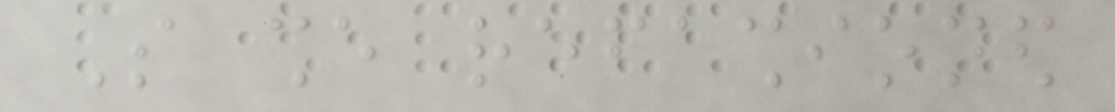So she refashioned
